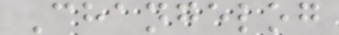Changelog
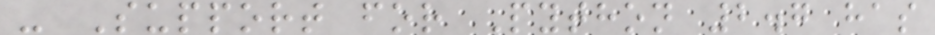- Support for Python 2.7 has
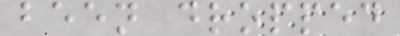been dropped
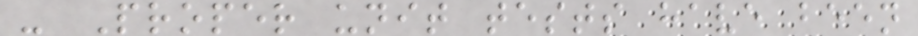- Proper unit tests have been
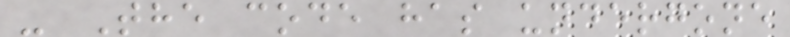- The code has undergone
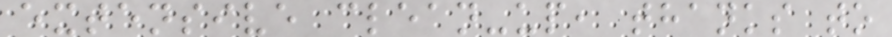extensive clean-up, thanks to
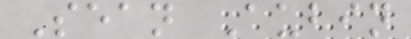Sean Aubin
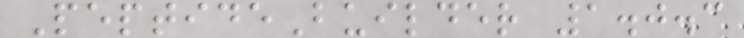PeptideBuilder 1.0.3
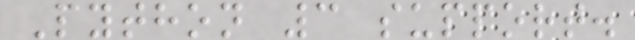Python 3 support.
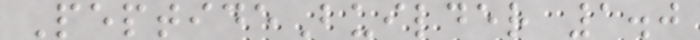PeptideBuilder 1.0
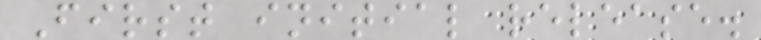First initial release.
